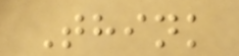Think
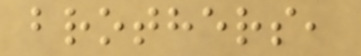brothers,
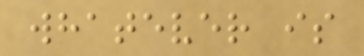whatever is
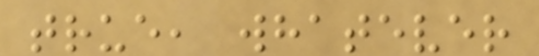true, whatever
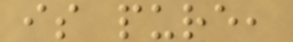is pure,
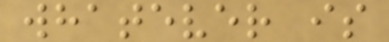whatever is
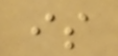is
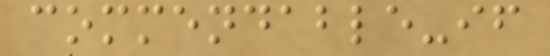commendable-if
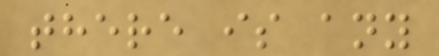there is any
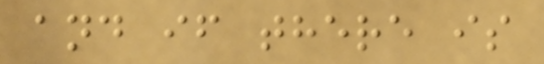and if there is
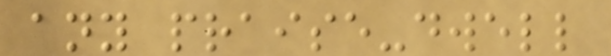any praise-dwell
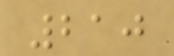210
